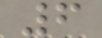6
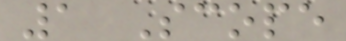1 Scope
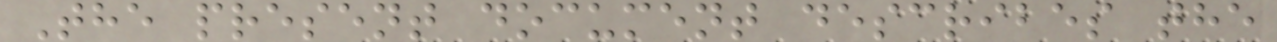The present document describes the
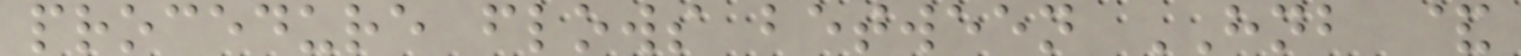procedure flows between HNB &
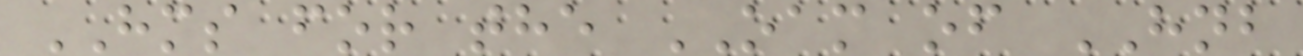HMS for the OAM of HNB
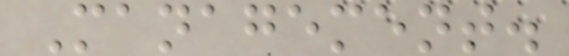Management.
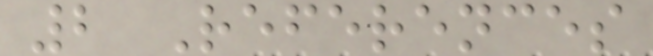2 References
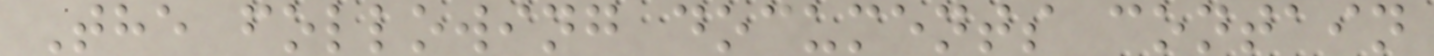The following documents contain
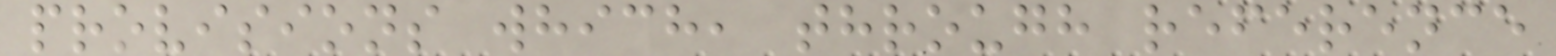provisions which, through reference
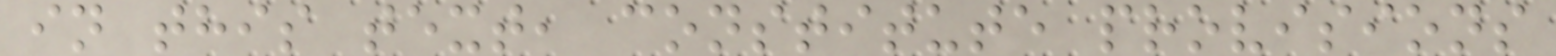in this text, constitute provisions
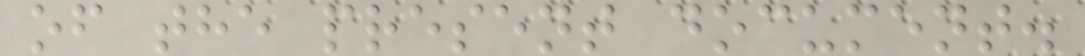of the present document.
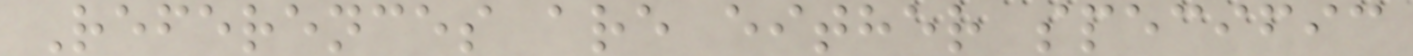References are either specific
